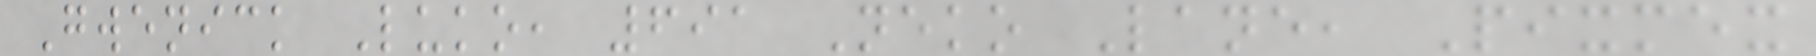Gwenick Luko, 691 Neko Lane, Pixmex
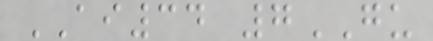AI34 7GU
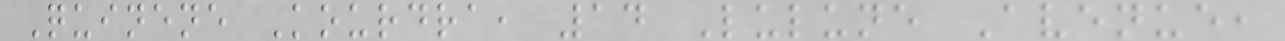Quinene Kourdra, 14 Lulune Avenue,
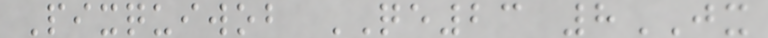Pixquiwob QE23 8JX
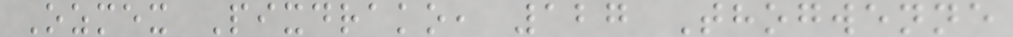Ozmex Pixdrako, 127 Thogwenne
